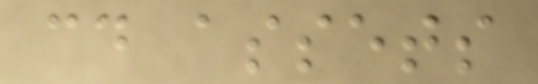cd assets
